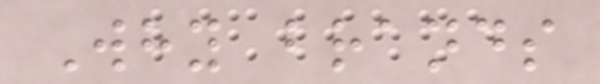Why brands
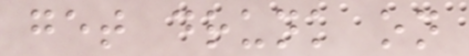get drunk on
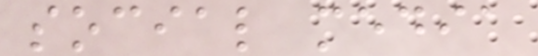social media
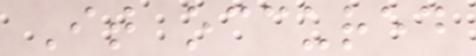It occured
